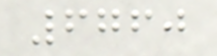6760
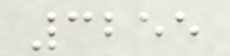3255
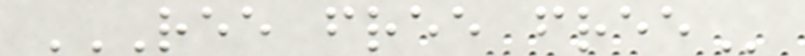REE FREE FREE
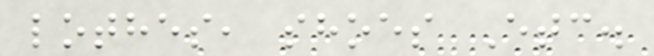lothes, shoes Etc.
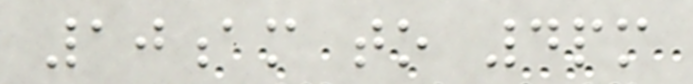10am to 4pm
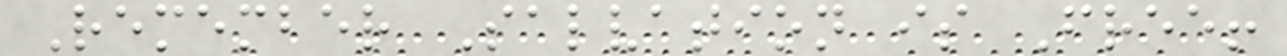Remember Salvation is Free!
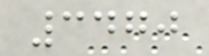3470
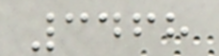3468
